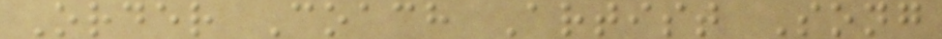Order Coach Artist Song
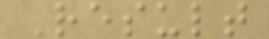Result
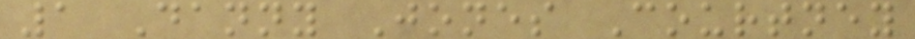1 Danny Jones Courtney
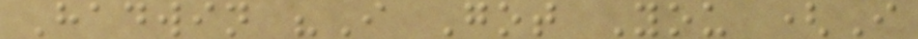Hadwin "I Got You (I
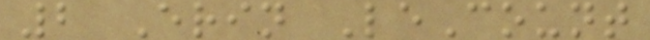2 Erin LeCount
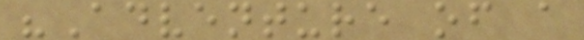"Adventure of a
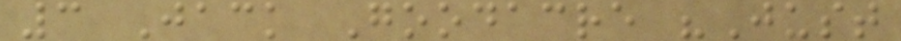3 Jack Goodacre "Just
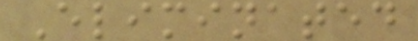Eliminated
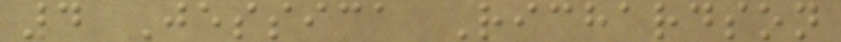4 Jessica Richardson
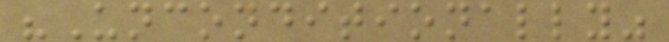"Unconditionally"
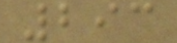293
